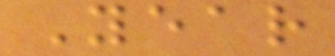Year
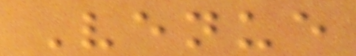Venue
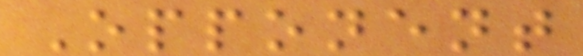Opponent
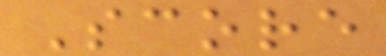Score
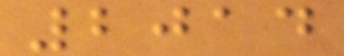2014
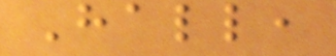Hall,
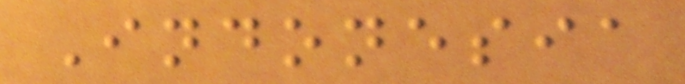Indonesia
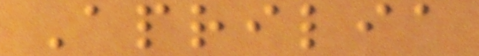Aprilia
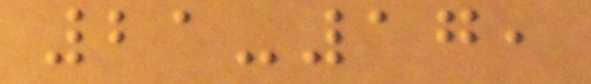21-17,
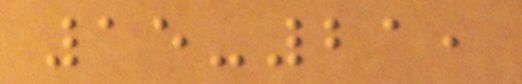15-21,
